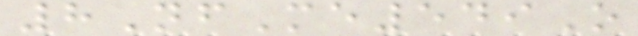8NfMe549O
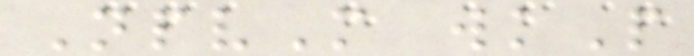NpvM wkP
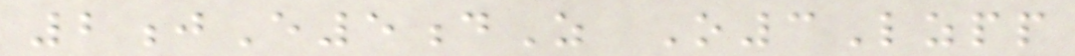2jE5dZ O3Lzpp
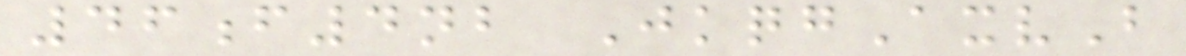46f4nb JkqgAxvB
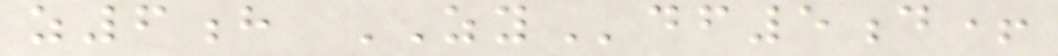z6h ZYdf5d+
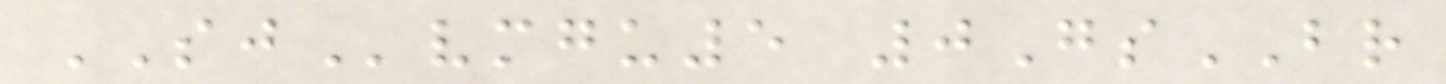SJvmgu5 0GsBR
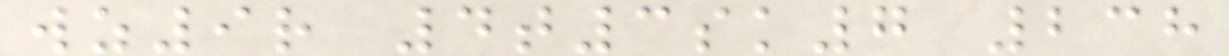wz9r 4t3sk7 238
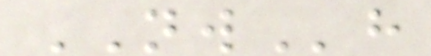NWh
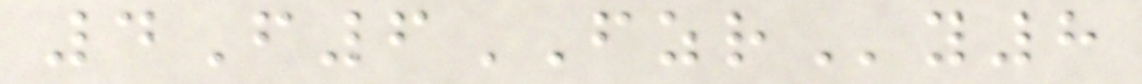4F6FZRy8
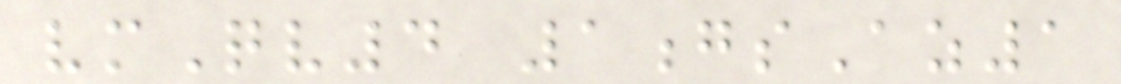vmQv4 1gsAz1
